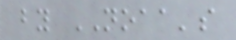by NOAA's
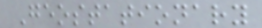Geostationary
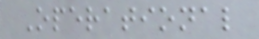Operational
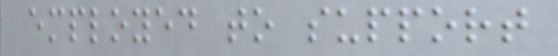employed to support
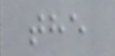the
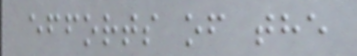efforts of the
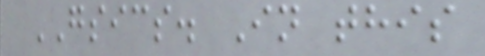GSICS. In this
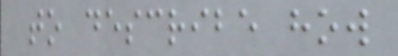to describe how
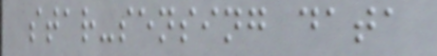star-sensing data
